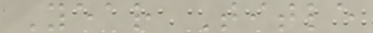Year Title
